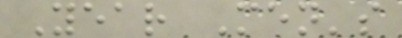Year Men's
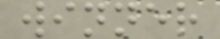winner
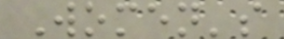Women's
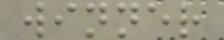winner
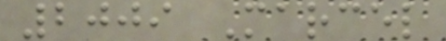2009 Marcel
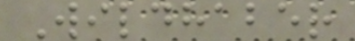Wildhaber
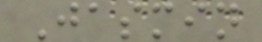Jasmin
